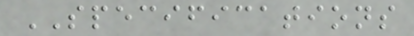SPECIFICATIONS
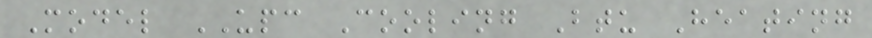Model UPC Cooling Btu Heating
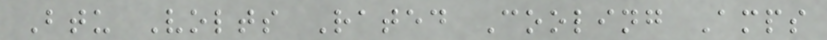Btu Volts Rated Cooling Amps
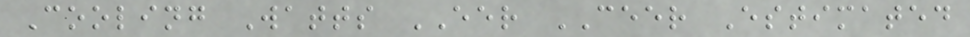Cooling Watts EER CEER Estimated
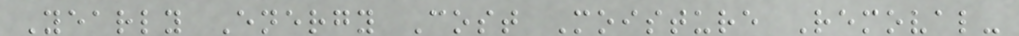Yearly Energy Cost Moisture Removal-
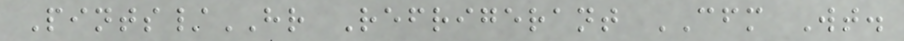Pints/HR Refrigerant CFM Wt.
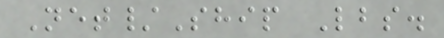Net/Ship Lbs.
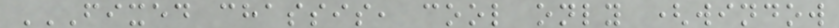FIXED CHASSIS, COOL ONLY (WINDOW
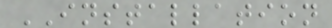INSTALLATION
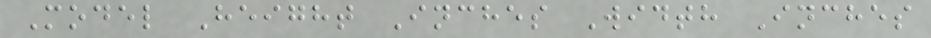Model Height Inches Width Inches
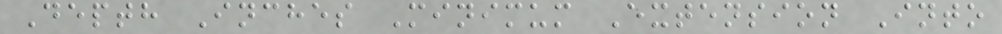Depth Inches Minimum Extension Into
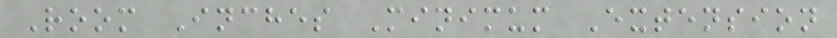Room Inches Minimum Extension
